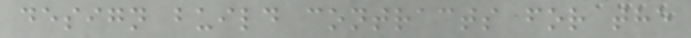design build contracts for the
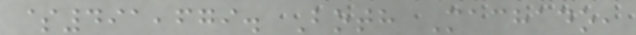$491,679. Both Machado,
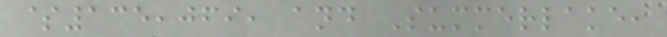$135,069, and Summerlake,
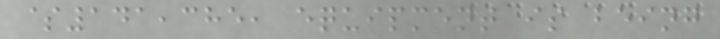$141,385, equipment is being
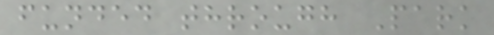funded through Park
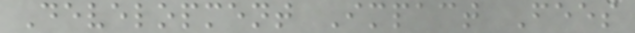Development Impact Fees
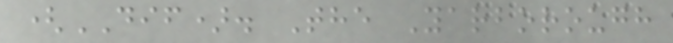(DIF). The Yarborough
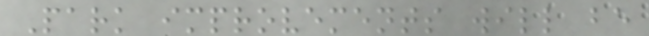Park improvements will be
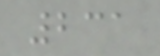231
